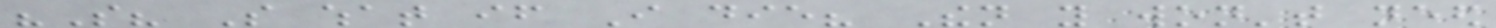"So? So what if I die? Then you won't need
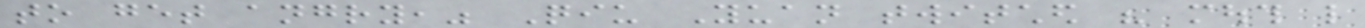to get angry," Qiu Yuan twitched his mouth like
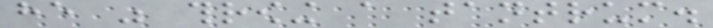he was throwing a tantrum.
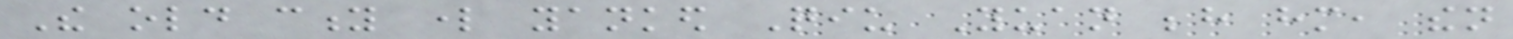The old city lord yanked Qiu Yuan behind him, then
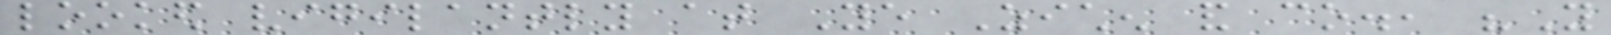looked vigilantly at Ye Zichen and co., "You
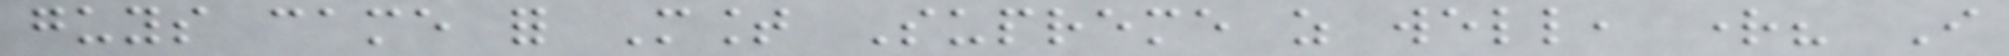guys came for Mount Supreme as well, right? I
